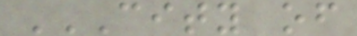CITY OF
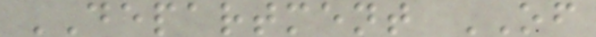DEPARTMENT OF
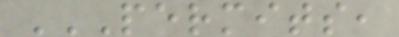PERMITS,
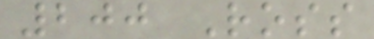200 Ross
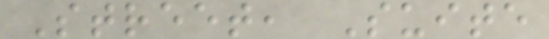Street, Suite
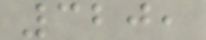320,
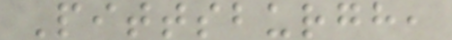Pittsburgh,
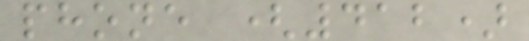phone (412)
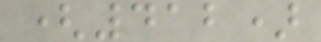(412)
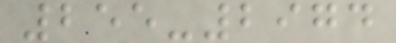255-2974
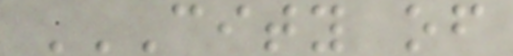CITY OF
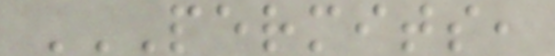PERMITS,
